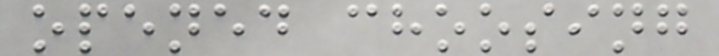opened choosing
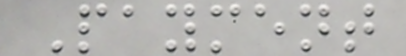Payment
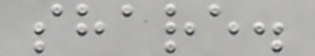share.
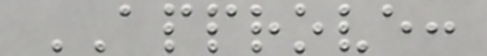APPROVE:
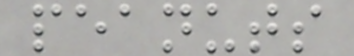peanuts
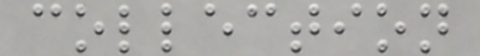collection
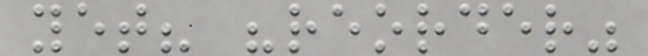yet? "reorder"
